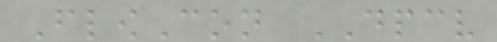FlowCon DPCV
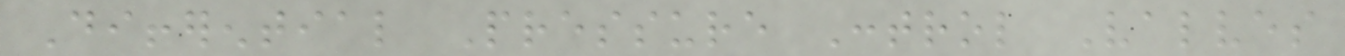Differential Pressure Control Valves
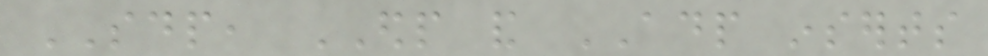SDP, EDP and ADP inserts
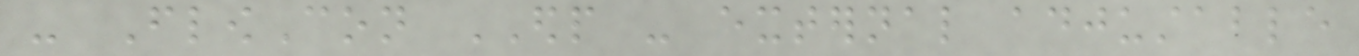- FlowCon EDP - external adjustable
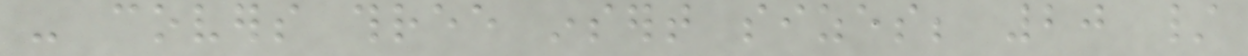- covers three insert sizes; 20 /
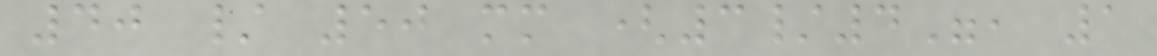40 / 50 mm (3/4", 1
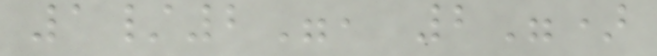1/2", 2")
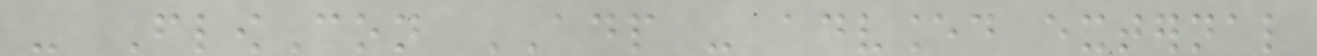- FlowCon ADP - advanced external
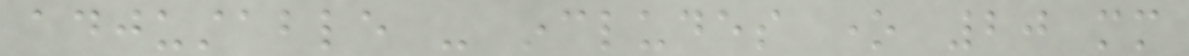adjustable - includes one 20 mm
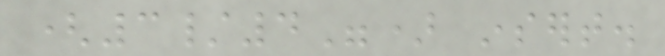(3/4") insert.
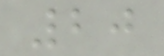20
